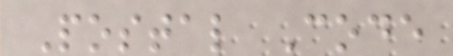Postal Code
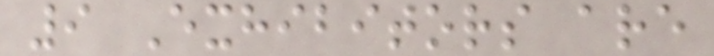9 Exhibitors are
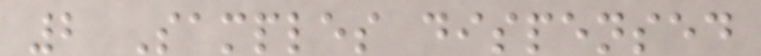2 Samples dispensed
